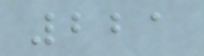221
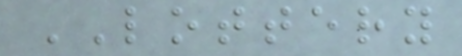LOTTERY
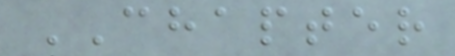CHAPTER
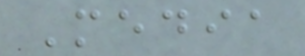Media
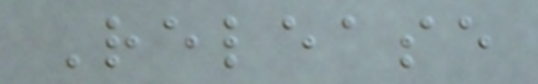Release
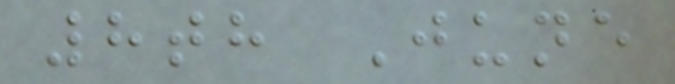8th June
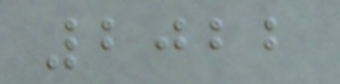2022
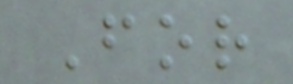For
